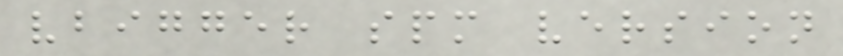vbigger spm version
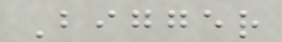Bigger
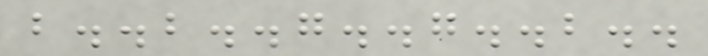b..b..g..g..b..
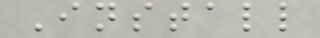Install
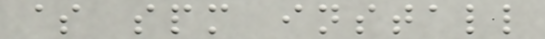$ spm install
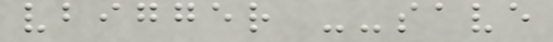vbigger --save
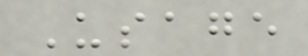Usage
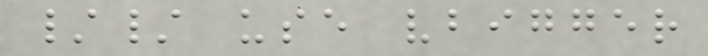// use vbigger
